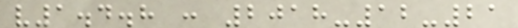v1.4.8 : 2018-12-21
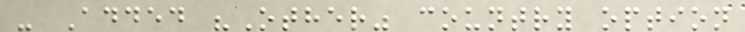- Added "Other" country option
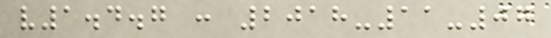v1.4.7 : 2018-11-07
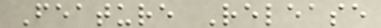Feature Release
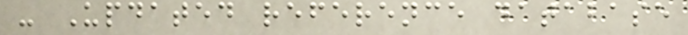- Updated reference database
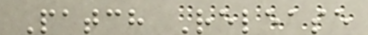Patch Release
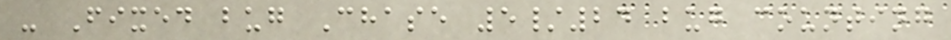- Fixed bug Chase 5/24 bug counting
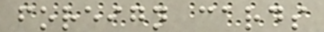foreign cards
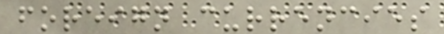foreign currencies
